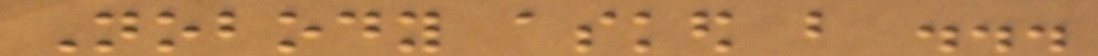Nobody asked but ...
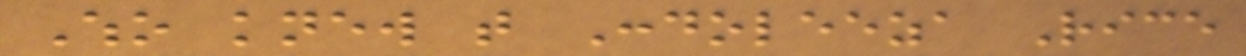Who knew that Condoleeza Rice
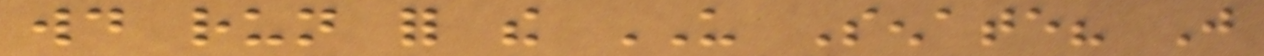would run for the US Senate? Just
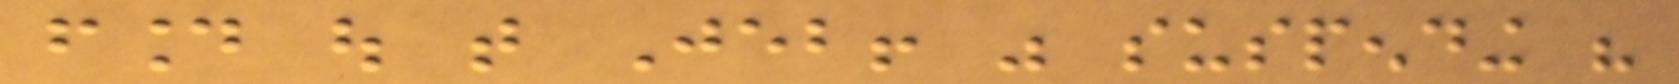found out that Jeb! was suspending his
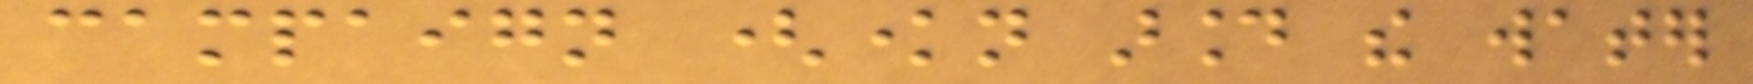campaign (known around the water
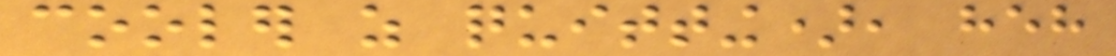cooler as quitting), heh
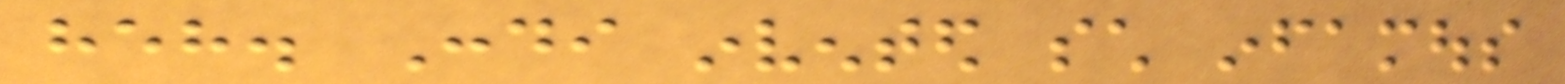heh. Condi invented such infamous
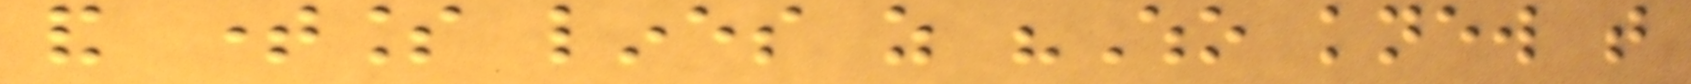and timeless lines as "Who knew that
